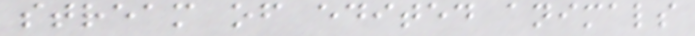stream of edited animals
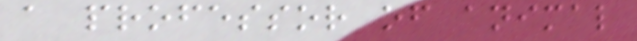a professor of animal
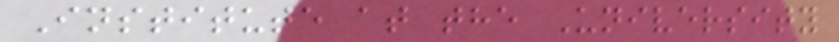Institute at the University
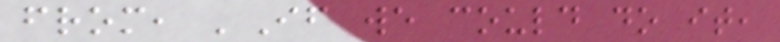from, 'If we could do it,
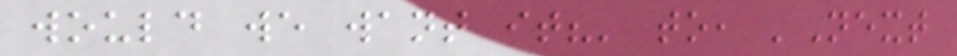would we want it?' to, 'Next
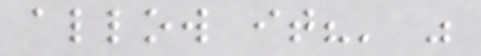allow it?' "
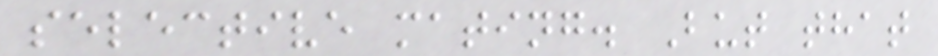selective mating. But that
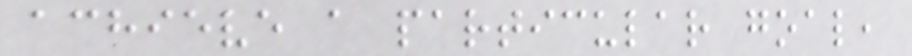achieve a particular goal,
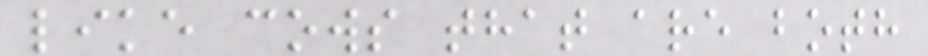like cows that are both
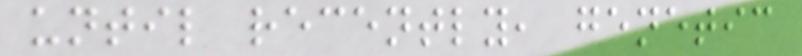until recently, genetic
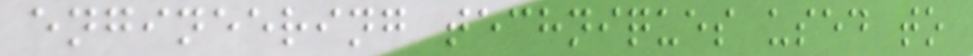engineering techniques used to
